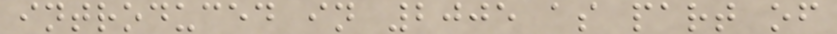introduced in 2005 as part of
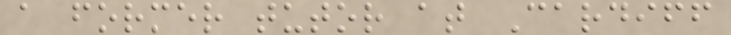a former tutor at Cardiff
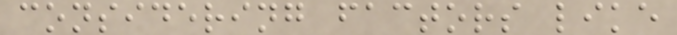considering factors like
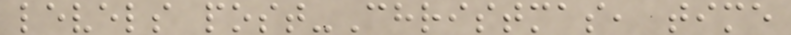levels post-Christmas, time
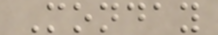Monday
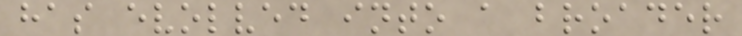has evolved into a broader
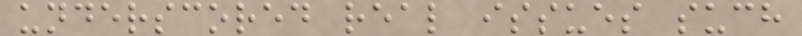underscored real issues such
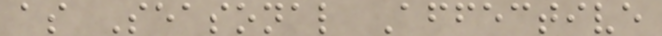as Seasonal Affective
